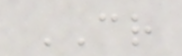CR
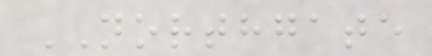NORTHGATE
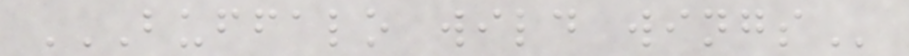BUFFALO WILD WINGS
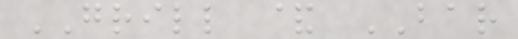GRILL & BAR
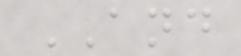AND
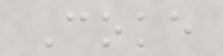Coke
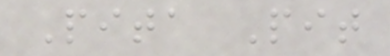Pita Pit
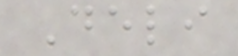Deli
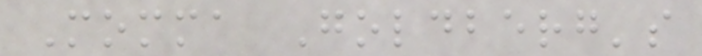Momma Goldberg's
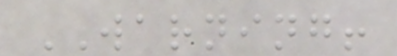WARNING!
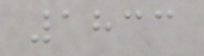1833
